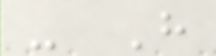- Have
